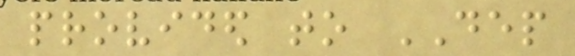provided to DEP
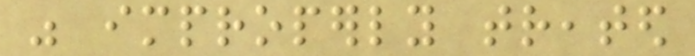was improperly treated
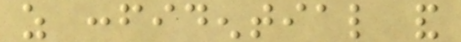as confidential and
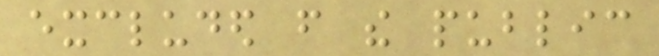excluded from the public
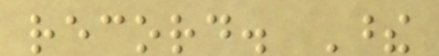record. These
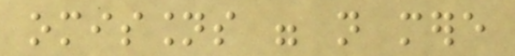omissions were not mere
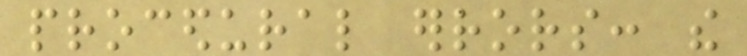procedural errors: the
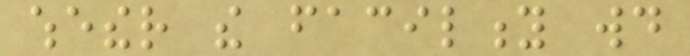whether the facility would
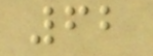62
